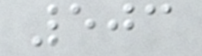503
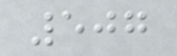507
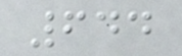644
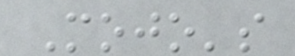Mojo's
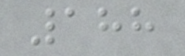188
